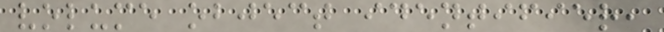volume object identifier,
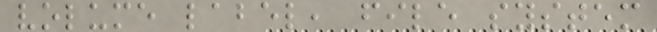volume label, file system
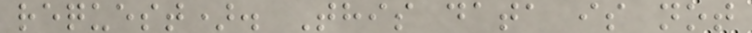request). This data is not
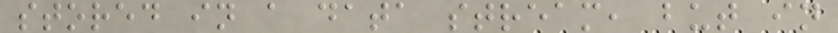stored in a data stream, but in
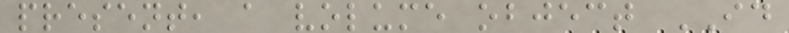present, a volume object ID
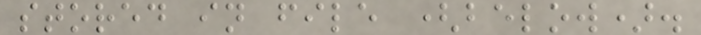stored in file (below).
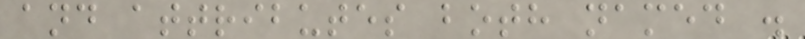and attributes both named .
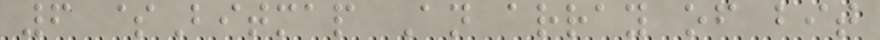6 $Bitmap An array of bit
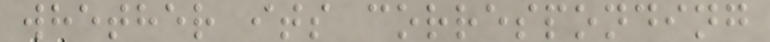whether its corresponding
